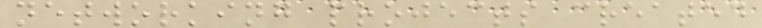networking projects created
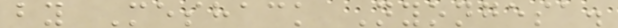by Meshack Nyongesa.
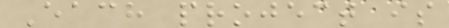Each project is
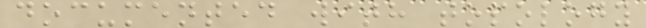documented with topology
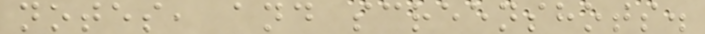notes, and screenshots.
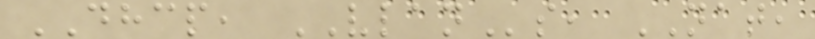DHCP, VLANs, NAT,
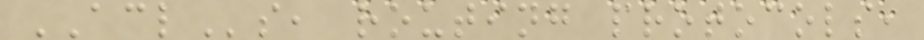ACLs, routing protocols,
